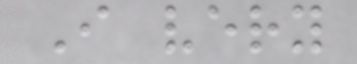I very
